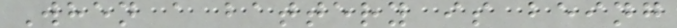When a battery is being
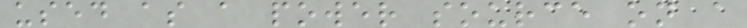used as a power source on a
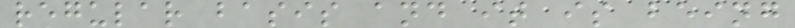regular basis and it is being
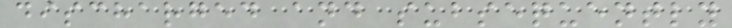discharged and subsequently
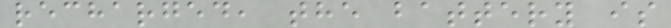recharged, the battery is
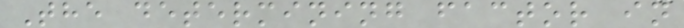The determining factor in
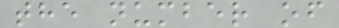the number of
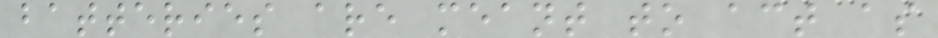batteries are meant to act as
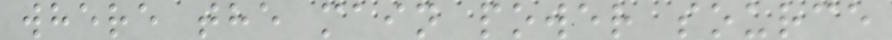where the main power source
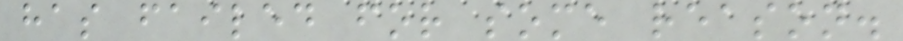has failed for some reason.
